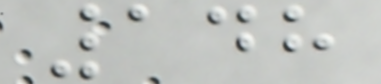148
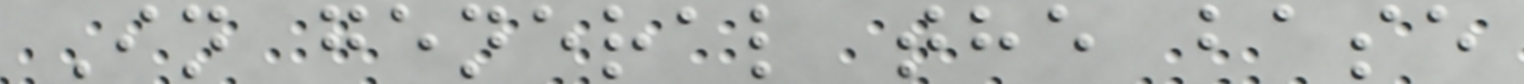In general the base
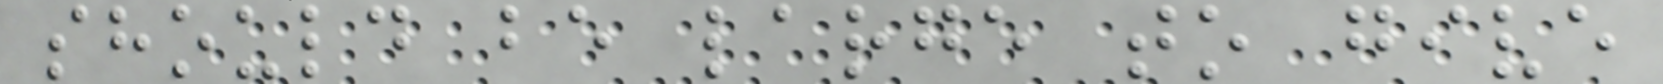should be large to give
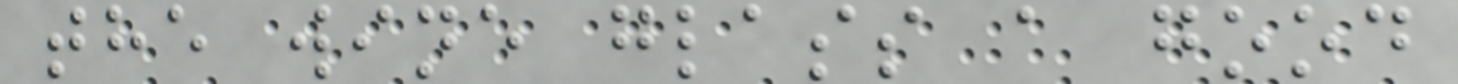the wine glass a good
